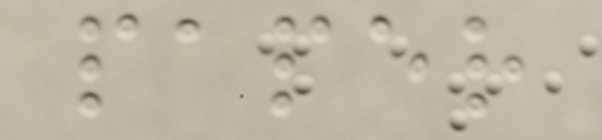paper
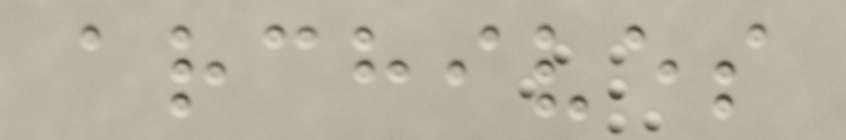archives
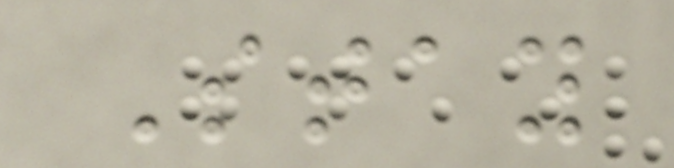Stay
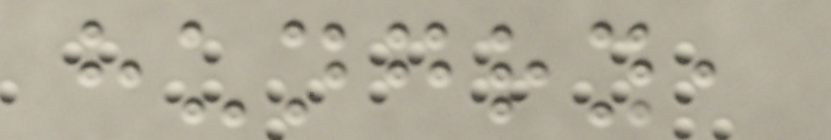hungry,
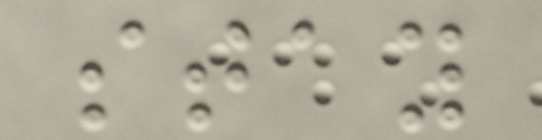stay
